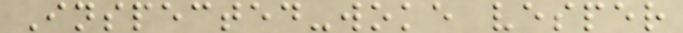Inspected-woke vesper
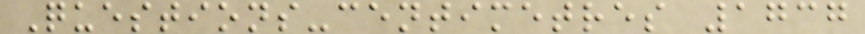Questions-centimetres 1737
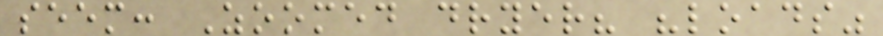seem: Zoomed dryer? "loads"
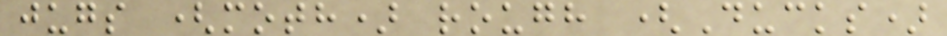jugs (moth) rough (Ducks)
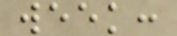week:
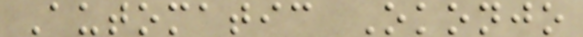Automatic Okonjo
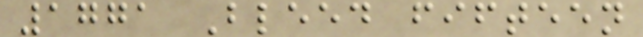1771 Bleed fifteen
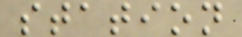station
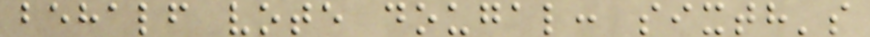behalf vote dougal: sixth's
